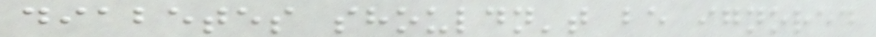diabetes shouldn't be ignored
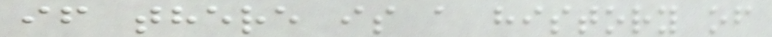if there is a history of
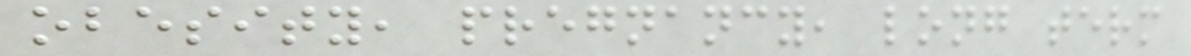obesity, pregnancy, long term
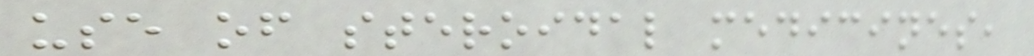use of steroidal medicines,
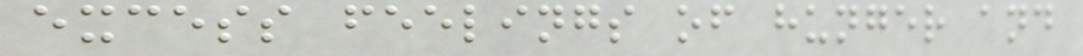excess feelings of hunger and
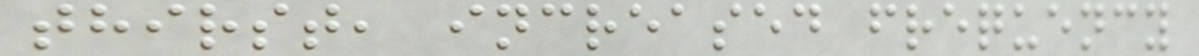thirst, increased frequency
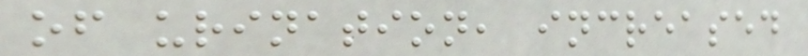of urination, increased
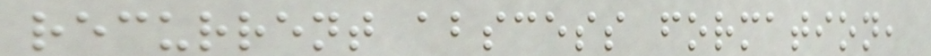recurrent abscess formation,
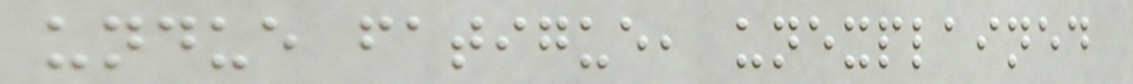undue fatigue, unexplained
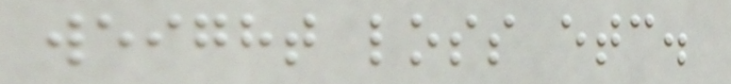weight loss etc.
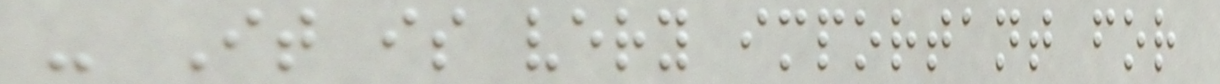- It is very important for
